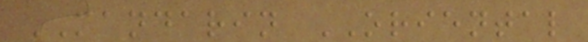MANDARIN ORIENTAL
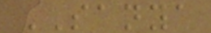SANYA
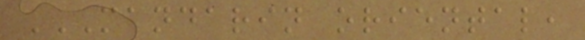MANDARIN ORIENTAL,
